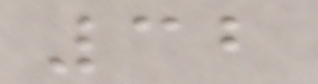32
